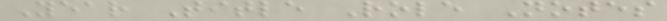Year Title Role Notes
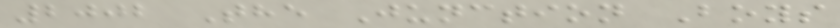2002 The Junction Boys
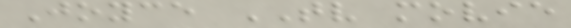Joyce TV movie
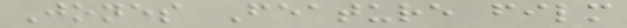Jones Feature film
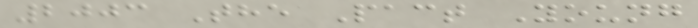2003 The Pact Young
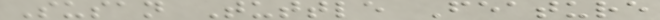Susan Tuttle Feature
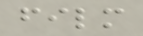film
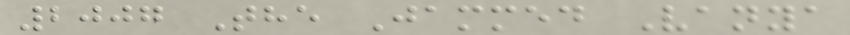2007 The Jammed Vanya
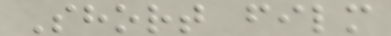Short film
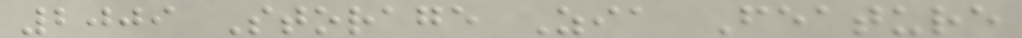2009 Storage Zia Feature
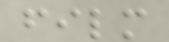film
